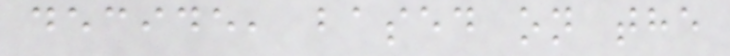decide, based on the
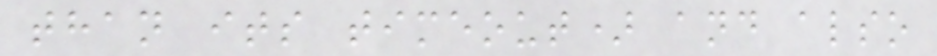than its timeout) and also
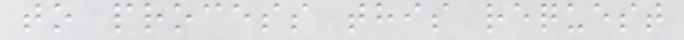to process this request
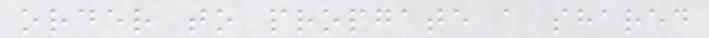order to propgate a shared
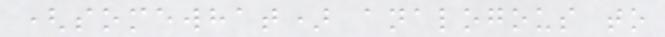(somewhat) analogous to
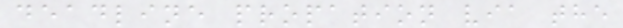deadline propation via the
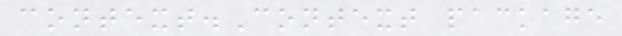context.Context package
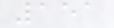151
